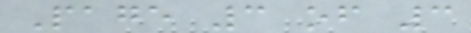Page 3 of 3
